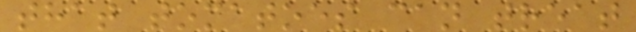that tomatoes can treat
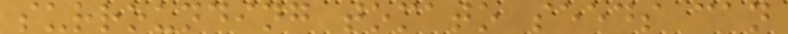surrounding tomato seeds can
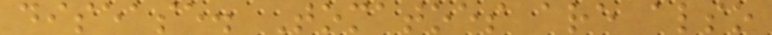disease. Tomatoes are also
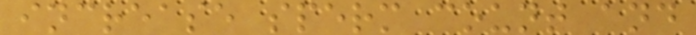increase sperm count and
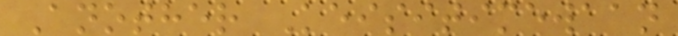Another Keisitimewaan
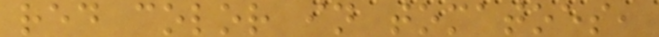red color in tomatoes,
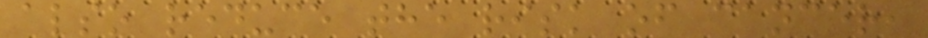also reduce the risk of cancer,
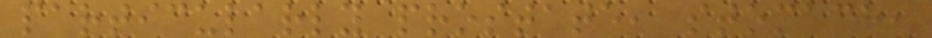particularly prostate, stomach,
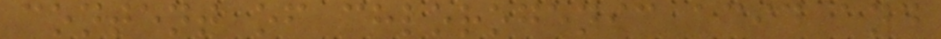content of chlorogenic acid and
